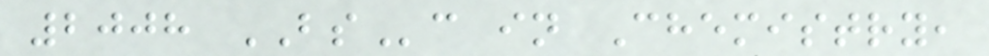2008 BSc in Chemistry,
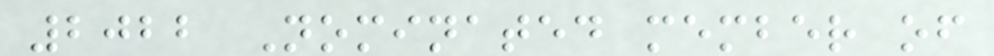2022 Nominated member of
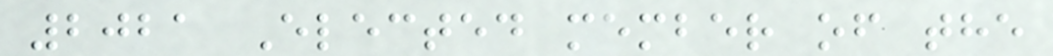2021 Elected member of the
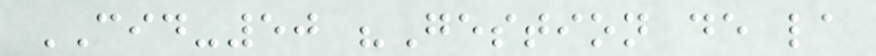CID-50 "Gestion de la
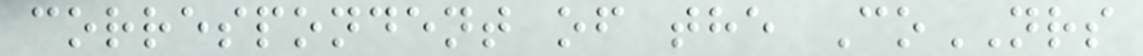correspondent of the CoNRS
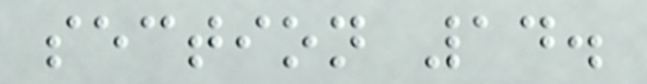section 14.
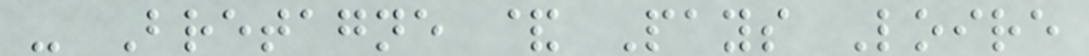- Bretagne & Pays Loire
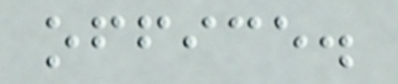office.
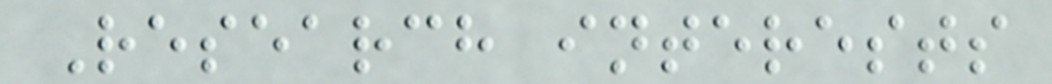Research interests
